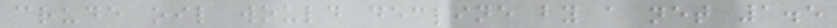crude oil would decline by a net 1.5
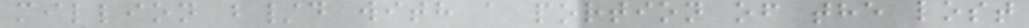million b/d with a portion of the lost
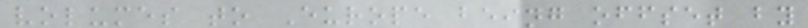volumes to Europe being offset by
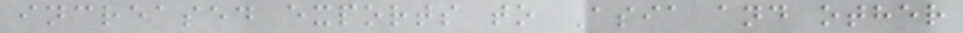increased exports to Asia and other
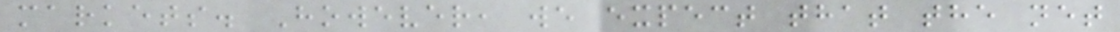markets. However, we expect that the net
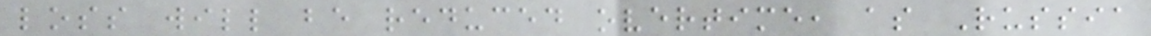loss will be reduced overtime, as Russia
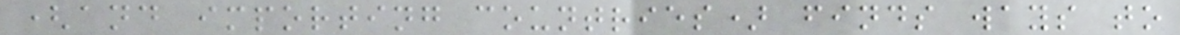(and importing countries) finds ways to
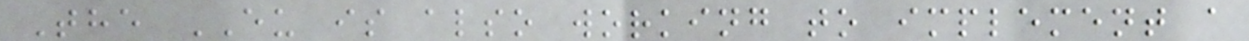The EU is also working to implement a
